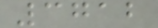3712
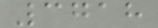3718
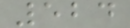524
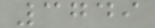3749
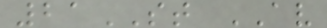21ST AV
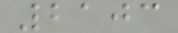2103
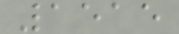1515
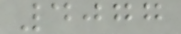4077
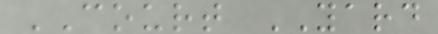COURT YARD
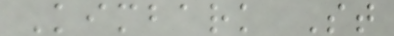Kimbark St
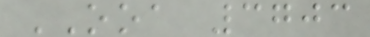OOA 3703
